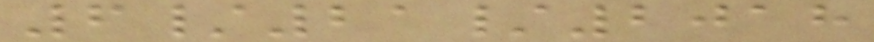6/21/2018
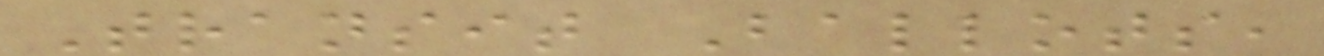Transit Ballots,
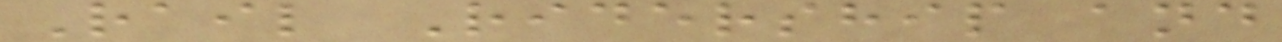Rail Ridership and
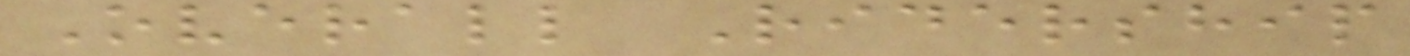Overall Ridership
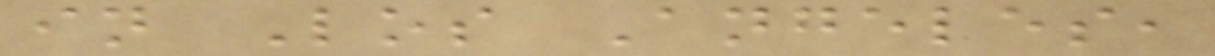in Los Angeles,
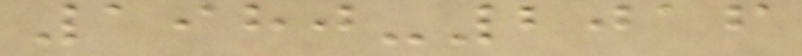1980-2016
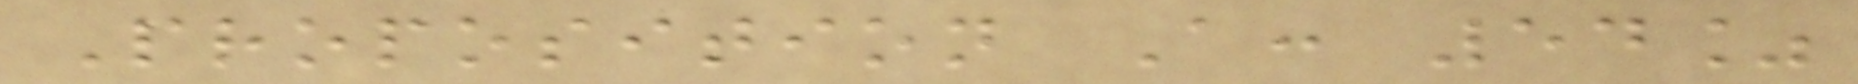Proposition A: 54%
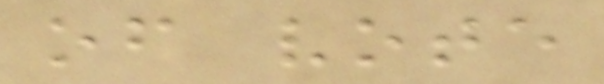of vote
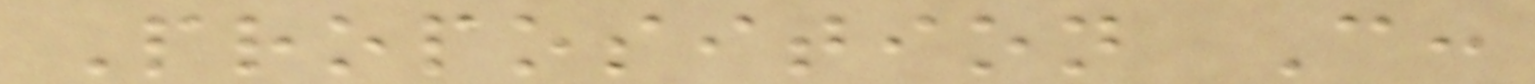Proposition C:
